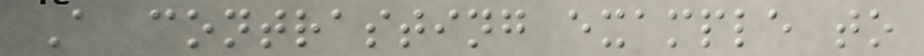A contrasting example to
